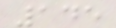145
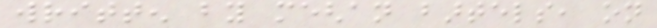written by meghan bartels, on
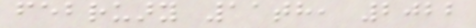february 11th, 2022
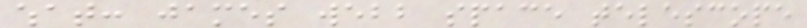what: james webb space telescope
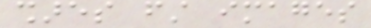shares first images
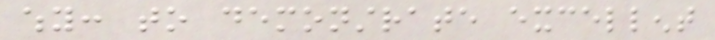why: to demonstrate excellent
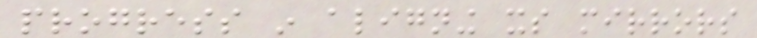progress in aligning its mirrors
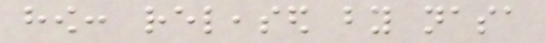how: released by nasa
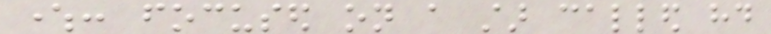where: focused on a star called hd
